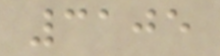3105
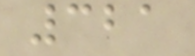321
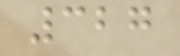327
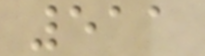511
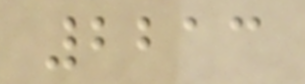2213
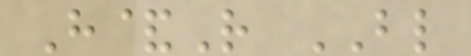H&R BL
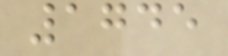1745
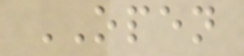OPEN
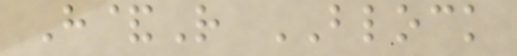H&R BLOCK
